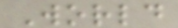World
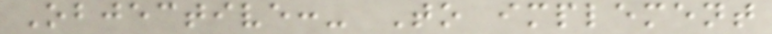Objective:- To implement
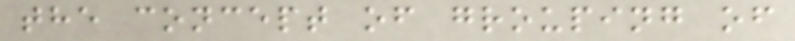the concept of grouping of
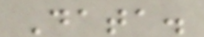Data.
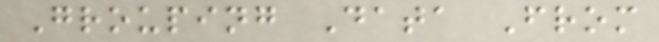Grouping Data From
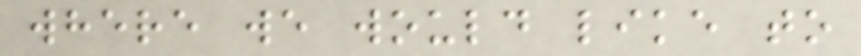where we would like to
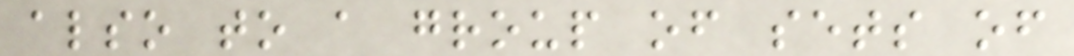also to a group of sets of
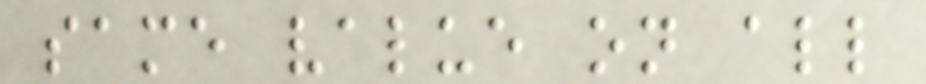same value on all
